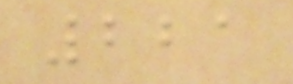221
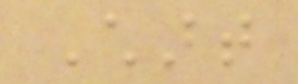Chart
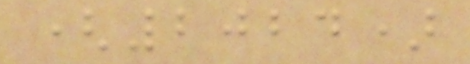(2024)
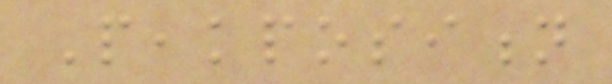Peakposition
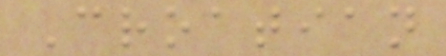Croatian
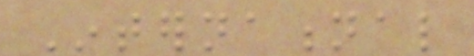International
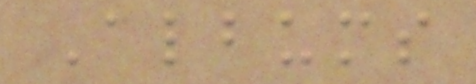Albums
